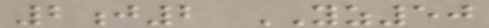2j2 YZ50
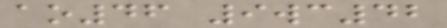ao46 9wc42
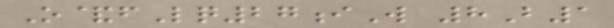O&fLq27iW 8B1
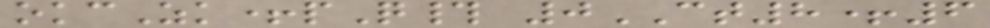okcZk+pQ# 0CT8+6
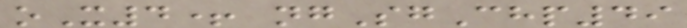oX4+ ngSgChp49
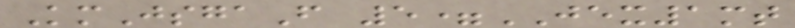KmJsgaF 5=JEX1mt
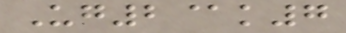Ug2@k7
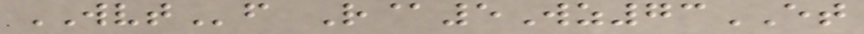WVTf R@5Wz73ET
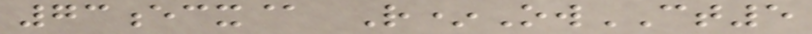73ecx@ R*OwCT5
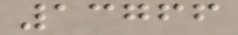13766
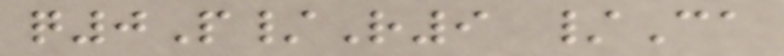q0P/R9 /Ca
